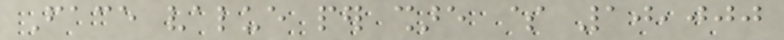Face value per share $ 10,000
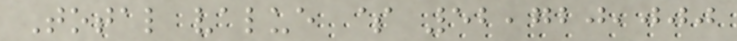Total value $ 52,720,000
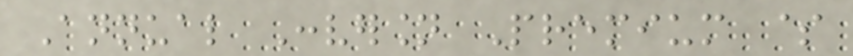Annual Conversion Premium $
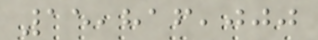15,816,000
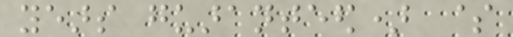years guaranteed) $
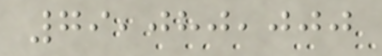79,080,000
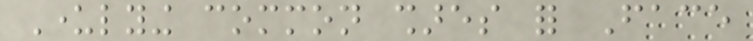Underlying common shares for Face
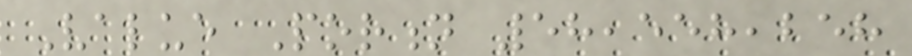Value Portion 58,558,258
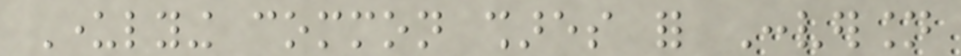Underlying common shares for Conversion
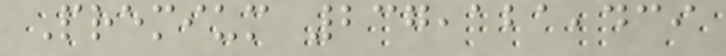Premium 237,121,439
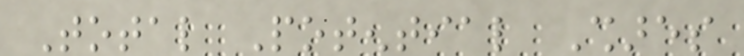Total Potential Shares
